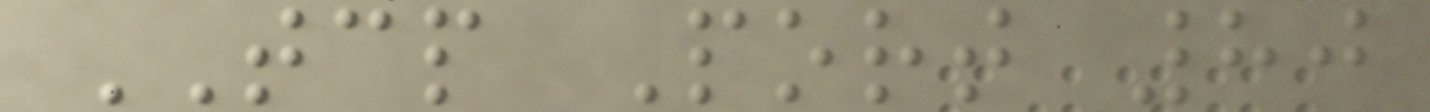TCP Port 80
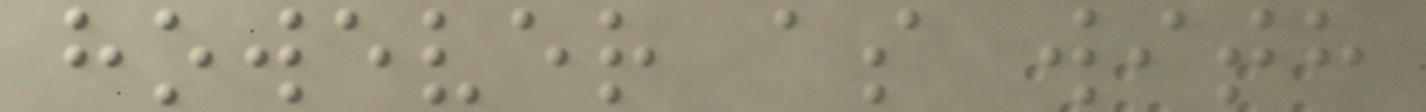however as with
